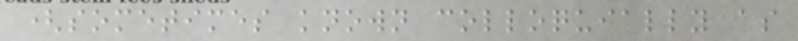(sometimes known colloquially as
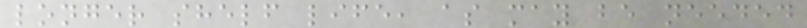longer shelf life, as may be needed
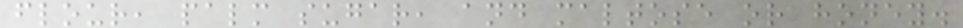flour, palm sugar, and maltose or honey.
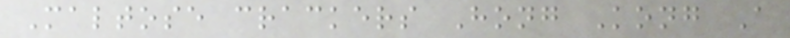Maltose crackers Hong Kong A
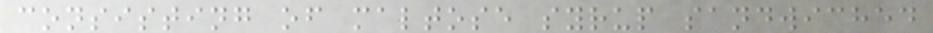consisting of maltose syrup sandwiched
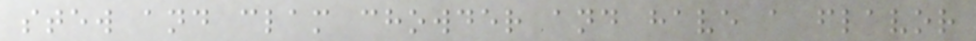stew and clam chowder and have a flavor
